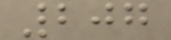207
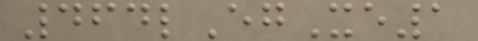464lEgXe1
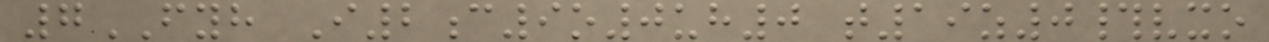7FYH I2c9o0uh0 t19z0#vxo
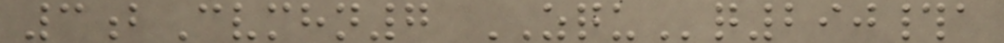3bCvmhn7 ZQUq290#a
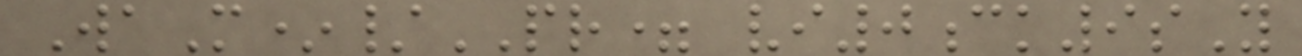WaM*/PR= vi0ck9sY
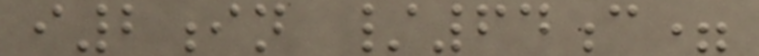i2in /64c=
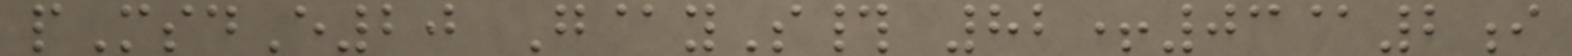pMsdE20 G@yS# 82+03@2i
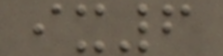ix6
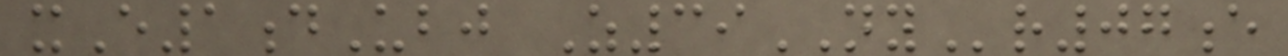xE1dUbj Z39NYr07e
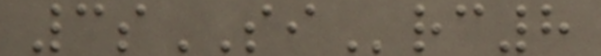3sSIrc8
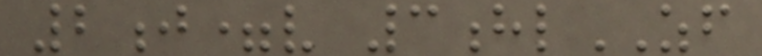2j=v 3hlZF
